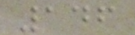146
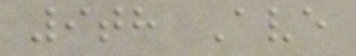9th Ave
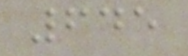645
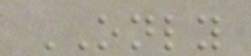ONLY
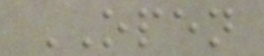OPEN
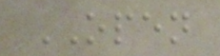OPEN
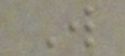W
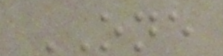ONE
